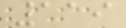119
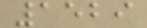1529
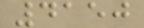4150
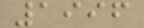1996
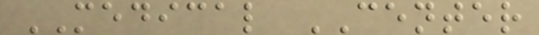MEDICAL CENTER
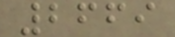2669
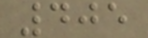405
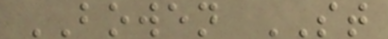BOWEN ST
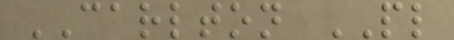CARLTON PL
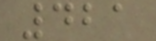421
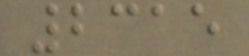2315
